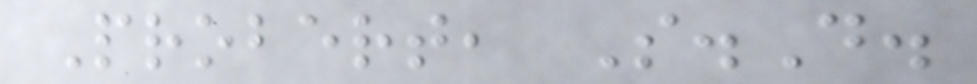Probert, S.D.
